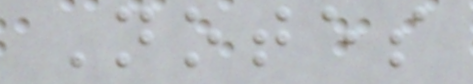Notes
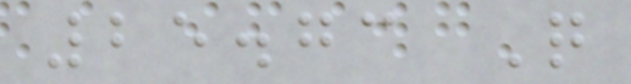25.73 Q
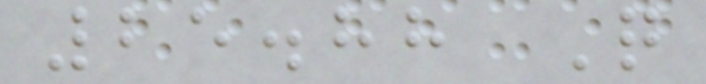25.88 Q
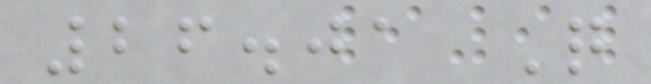26.01 Q
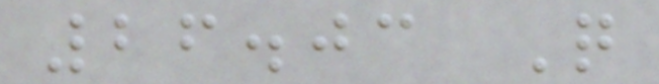26.03 Q
